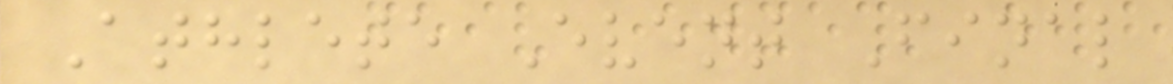Athlete Event Final
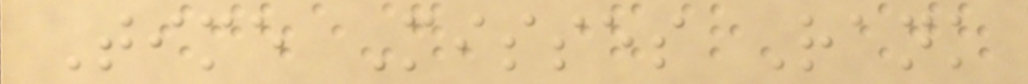Time Misses Rank
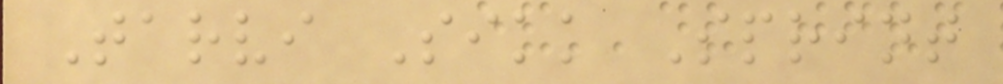Tarvi Sikk Sprint
